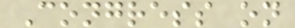Congress on
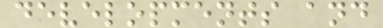developments and
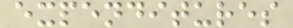expenditures
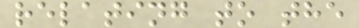relating to the
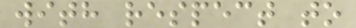with respect to
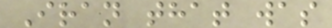Iran that was
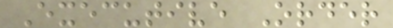Executive Order
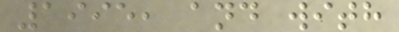1995, and with
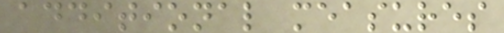additional measures
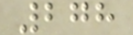278
